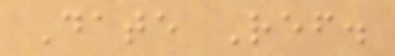Date Ref.
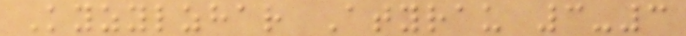Kyzylzhar Atyrau 3-3
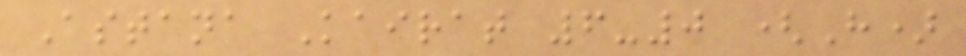Astana Kairat 6-0 (H)
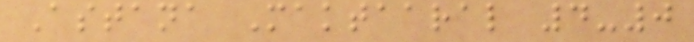Astana Maktaaral 4-0
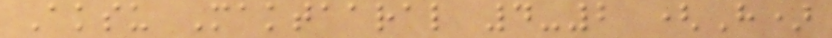Aksu Maktaaral 4-2 (H)
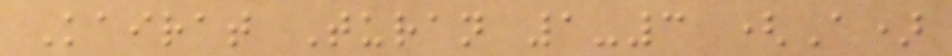Kairat Turan 1-3 (A)
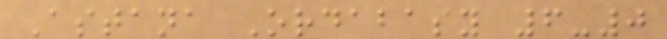Astana Ordabasy 6-0
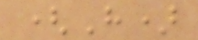(H)
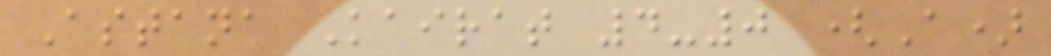Astana Kairat 4-0 (A)
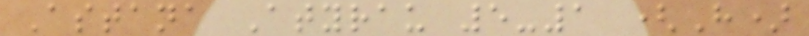Astana Atyrau 5-1 (H)
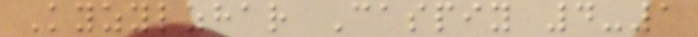Kyzylzhar Caspiy 4-1
